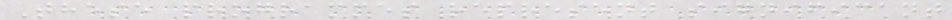These programmes represent significant
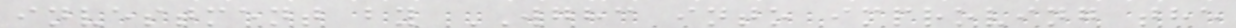investment by WGHC into improving the
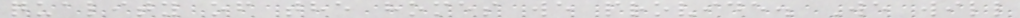quality of the homes we provide. We will
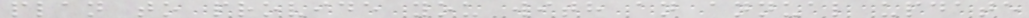plan to provide you with an annual update
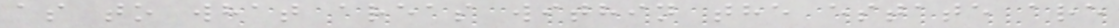as to what areas within the estate are
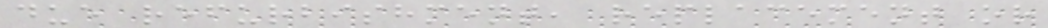due refurbishment, replacement or
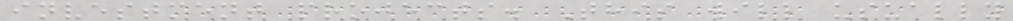investment projects. This will usually
